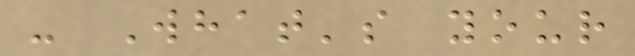- What's your
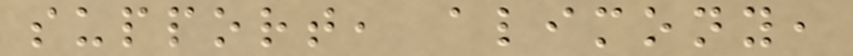support, alimony,
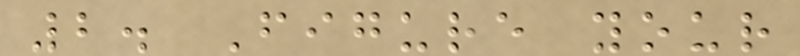2. Figure your
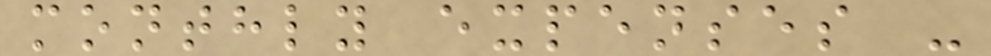monthly expenses -
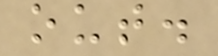out.
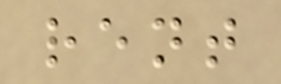rent
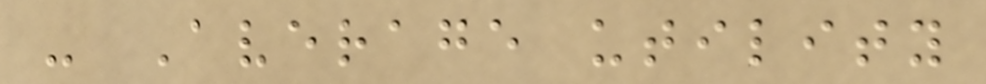- Average utility
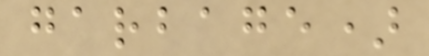garbage)
